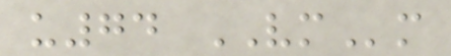u74 VMm
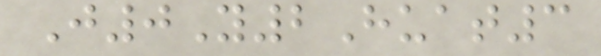J0Y2Huat3
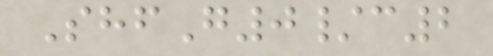ShfG0/c2
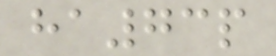ha73p
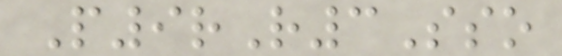P9rR3Sso
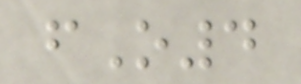fO4
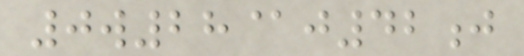0w28@j42j
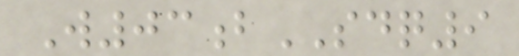W03bSDQ9
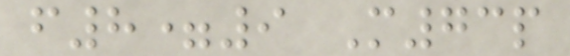f8=9 M73p
